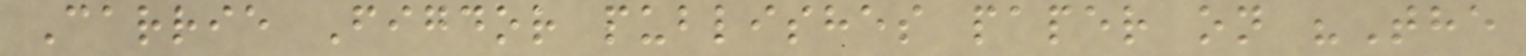Carrie Figdor publishes paper on "The
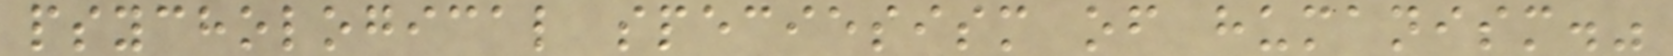psychological speciesism of humanism."
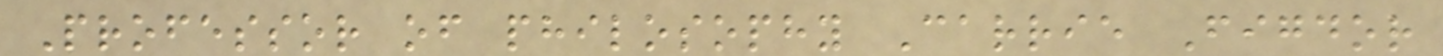Professor of philosophy Carrie Figdor
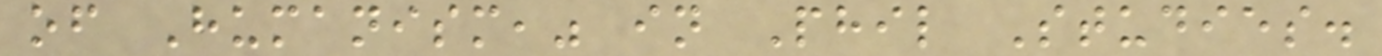of Humanism," in Phil Studies.
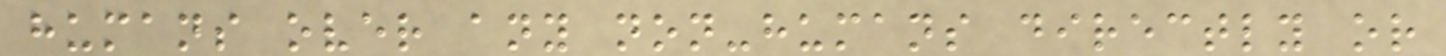humans over any non-humans directly or
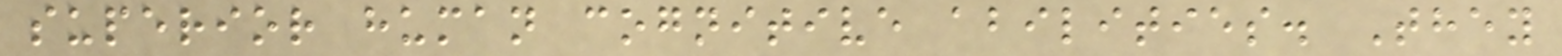superior human cognitive abilities. They
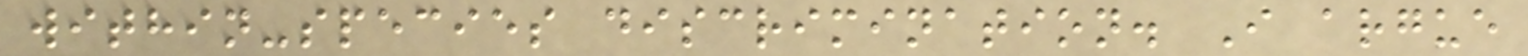within-species discrimination. I argue
